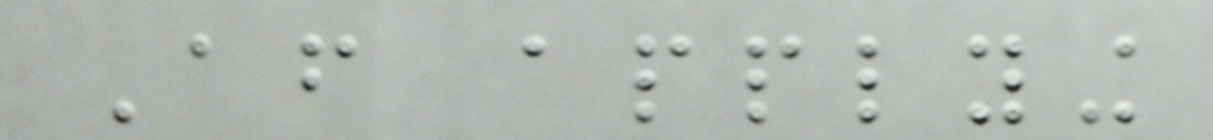After applying
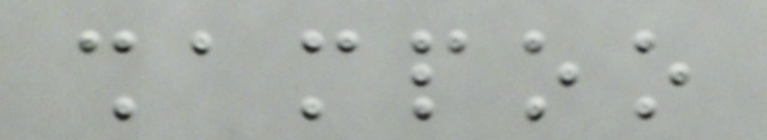shampoo
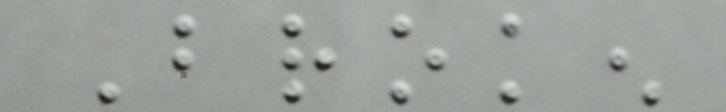Broken
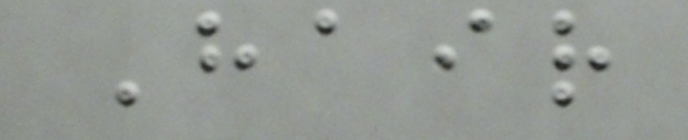Hair
